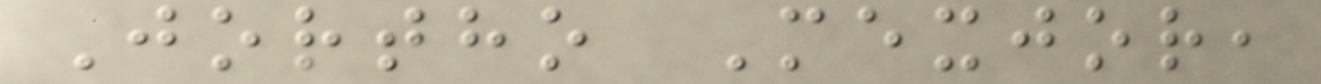Jortho Mexjor,
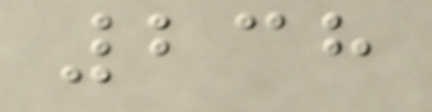238
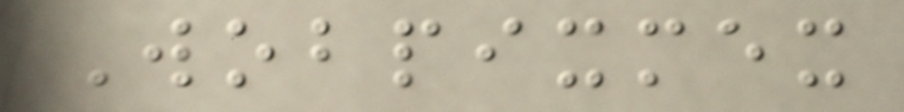Wobpixmex
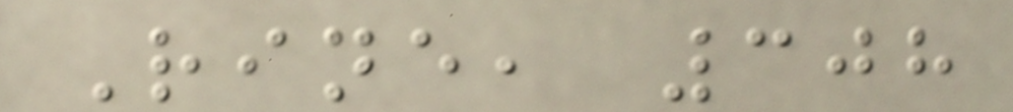Rine, 308
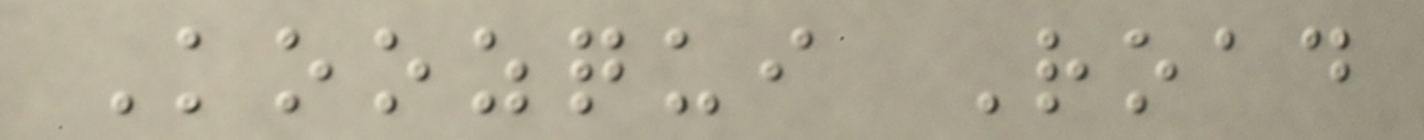Koozqui Road
